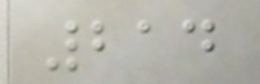214
